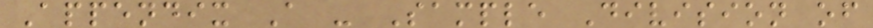Appendix A - Sample Division of
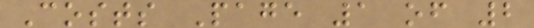Costs Page 1 of 2
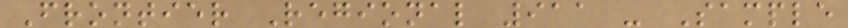Frontier Regional 911 - Sample
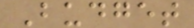Budget
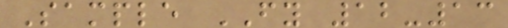Sample FY 12-13
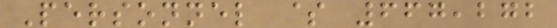Personnel $ 667,272
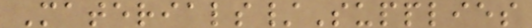Materials/Supplies
